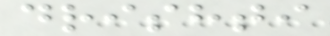drishti
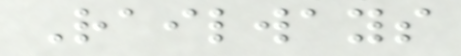Railways
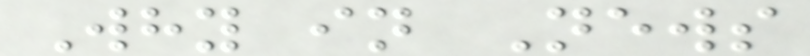Why in News
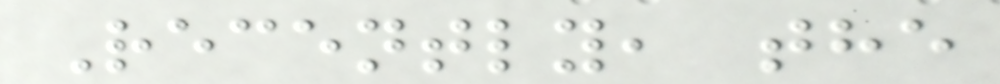Recently, the
